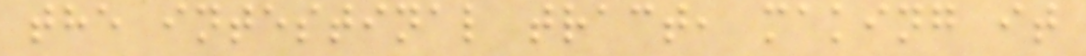the intestinal tract, making it
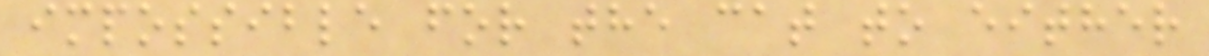impossible for the cat to either
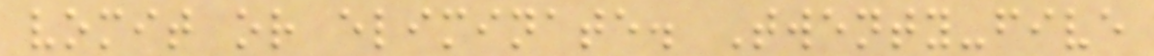vomit or eliminate. Twenty-five
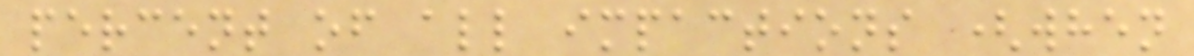percent of all impactions (when
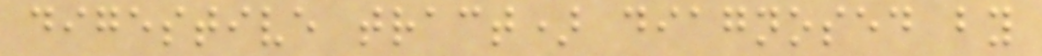digestive tract) diagnosed by
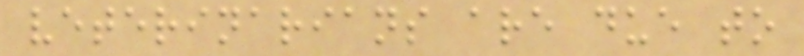veterinarians are due to
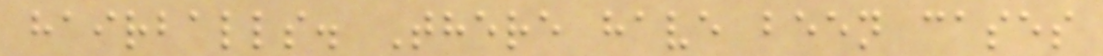hairballs. There have been cases
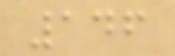146
